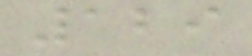129
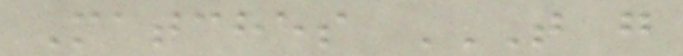Matches T G
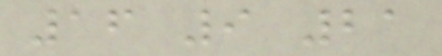16 9 21
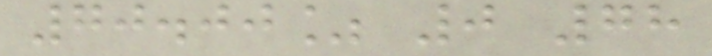70.00% 0 78
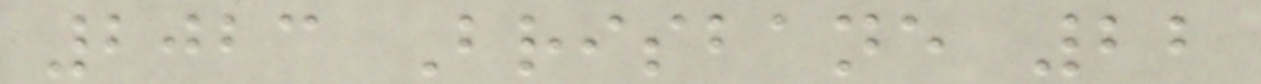2023 Brisbane 22
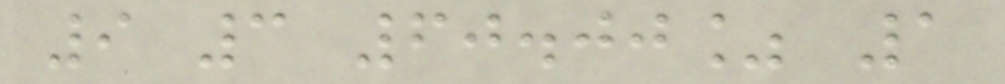9 3 60.00% 1
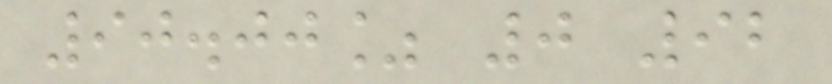90.00% 0 92
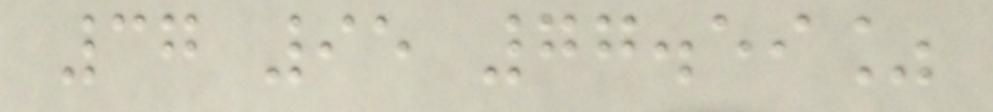37 95 77.59%
